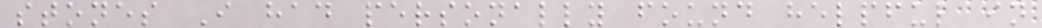stones I had personally found helpful in
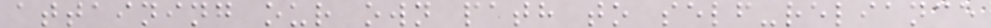attaining our own path to self-reliance
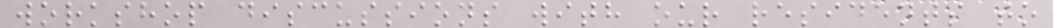workshop discussions with our residents to
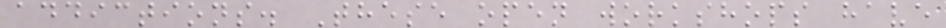addictions. These open workshops have
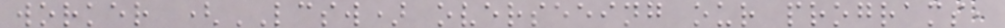worker (LCSW) overseeing our programs,
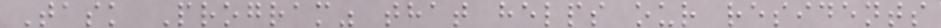Task Program" that helps our residents
